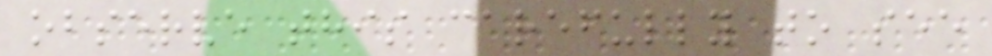observe this carefully to see
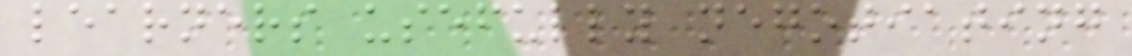learners usefully negotiating
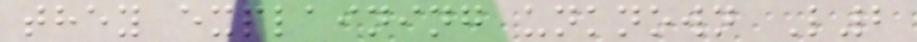they explaining unknown L2
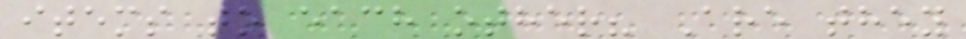items to each other? Are they
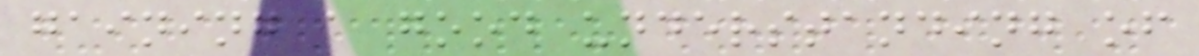gaining a good understanding of
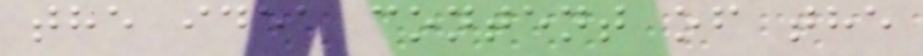the idea content of the
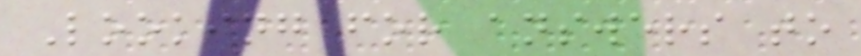Looking for answers to
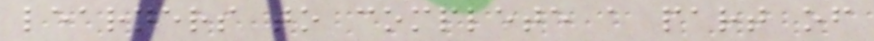learners to complete a part of
